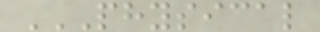PHYSICAL
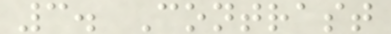3. Contrast
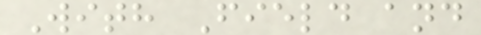With Field and
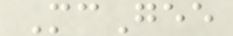McGee
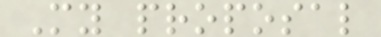My proposal
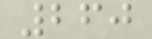260
